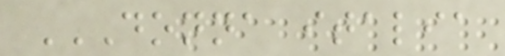DONNA ITALIA
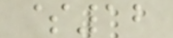$12
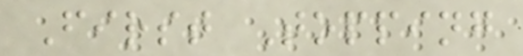First Topping
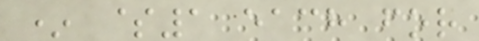* $1 each for
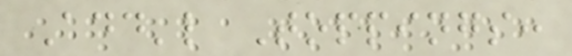Add'l Toppings:
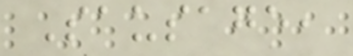Sausage,
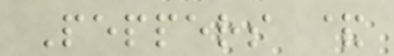Peppers &
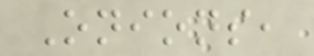Onions,
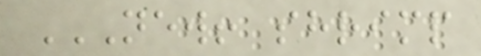NEW! SHRIMP
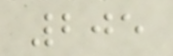205
